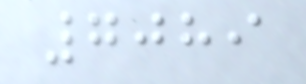7089
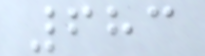683
